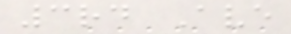3rd Ave
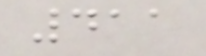411
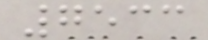7533
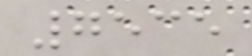7535
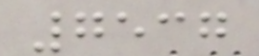7537
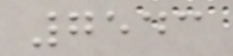7543
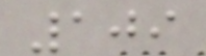109
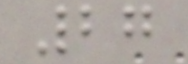27
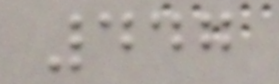447
